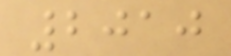2010
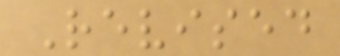Revised
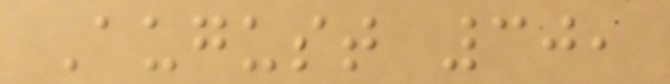August 30,
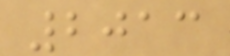2013
